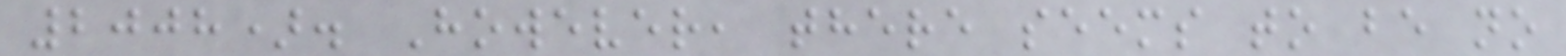2008). However, there seems to be no
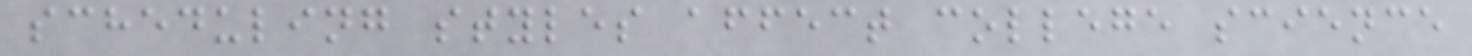scheduling styles affect college science
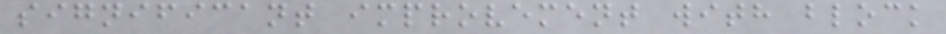significant improvement with block
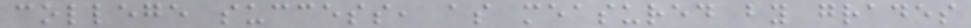college success, as measured by grades
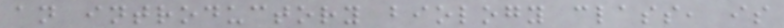an introductory biology class, is
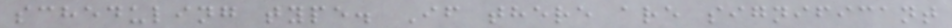scheduling type. If there are significant
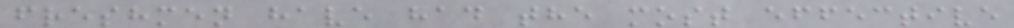freshmen have had the most effective
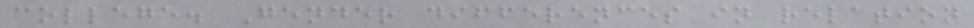college. Gender differences in relation
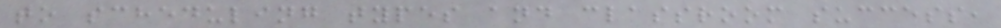to scheduling types and classroom success,
